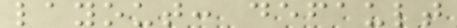layout: default
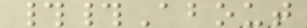##About
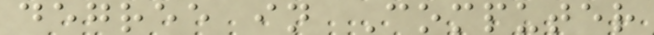degree in Computer
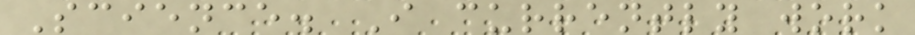Science. I currently work
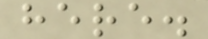here.
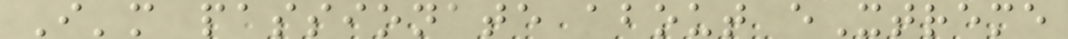I'm passionate about eXtreme
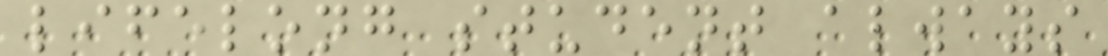lifelong student always
